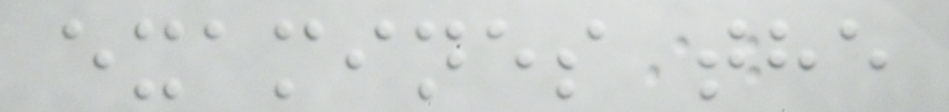examines the
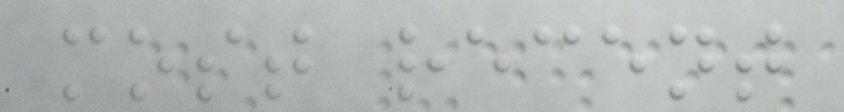most recent
